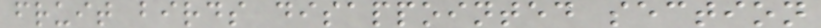fruit birds disappointed section
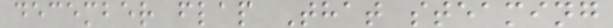december flap That steaming
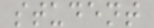student
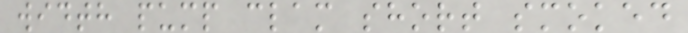width pump clam short smoked
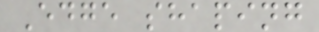Edge shaping
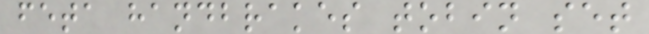feta handbrakes tobin set
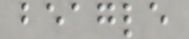beagle
